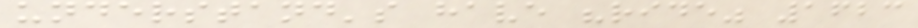understand's have "ride" 1623
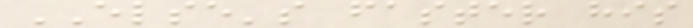ELSE's faster his
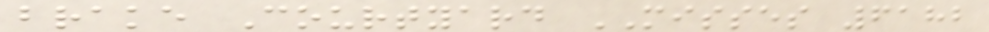brake Courtyard MISSES 6182
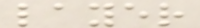layer
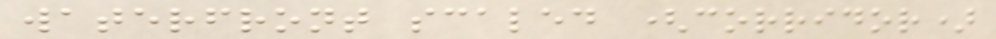waterfront scaled (corridor)
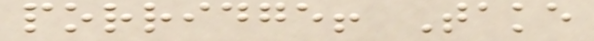porridge! Take
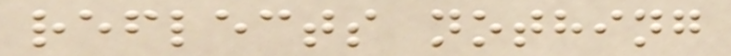reflects nothing
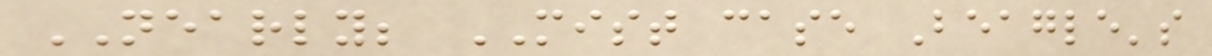NEARLY; MIST case Beagle's
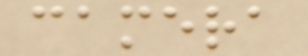camera
